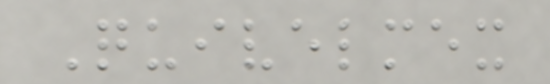Quivelmex
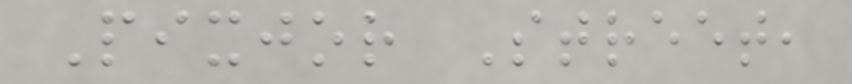Pixjor Street,
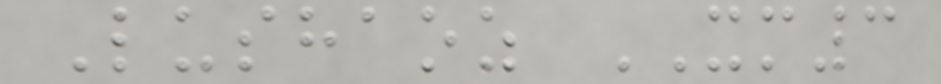Lushaoz XM3
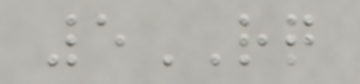5RQ
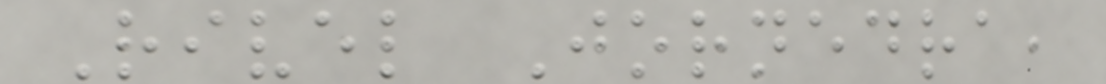Rivel Jornedra,
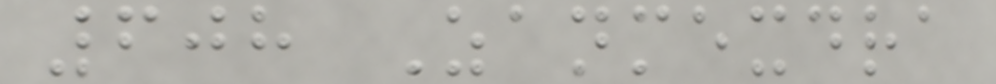608 Zanmexdra
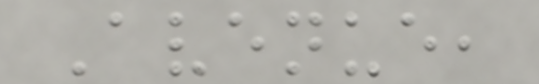Avenue,
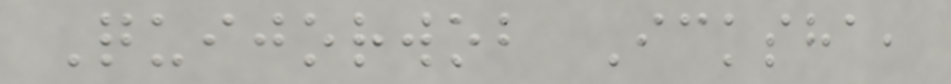Quijorwob Icksha,
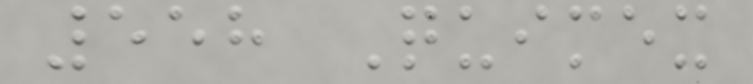558 Quimex
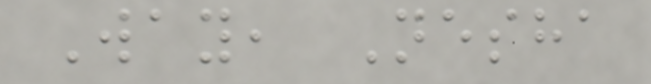Way, Nesha
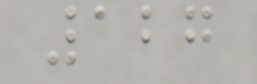127
